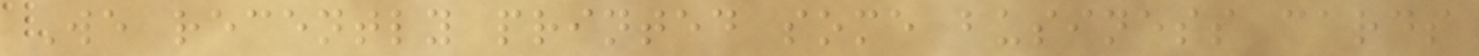We recently printed some business cards
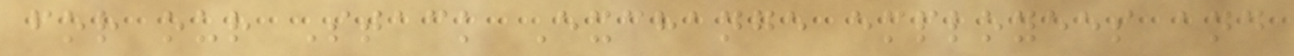for our Stack Exchange employees and
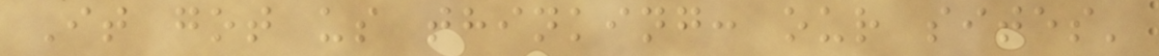It got us thinking: our sites'
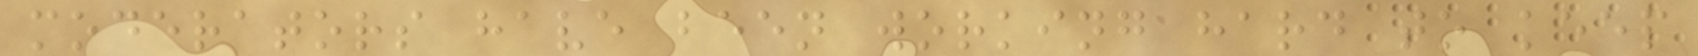moderators have been working hard to keep
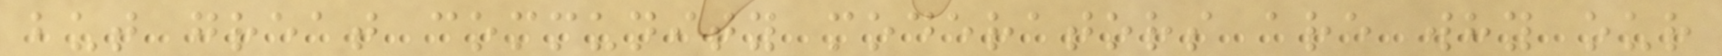but great community moderators are why our
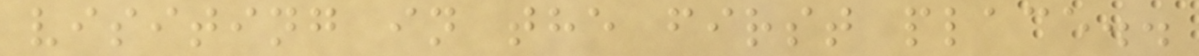visiting in the first place..
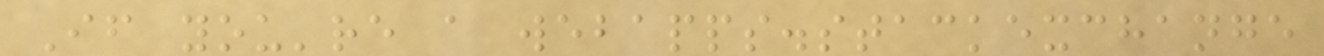If you're a webapps.stackexchange
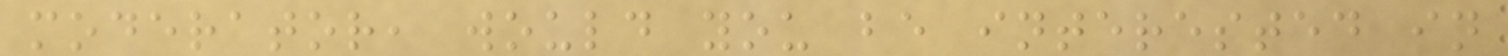moderator, would you be interested in
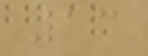13
